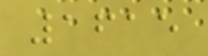1615
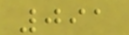091
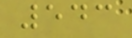543
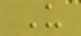U
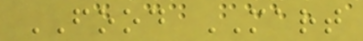FOOD MART
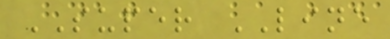SUPER LINE
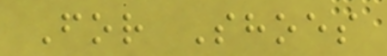For Shoes
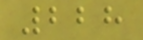228
